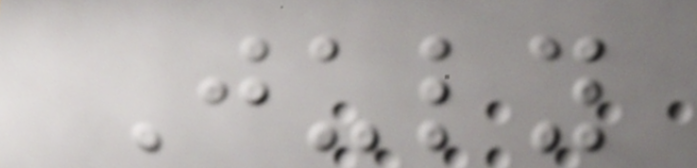July
